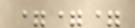===
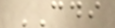CDI
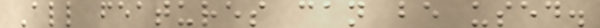All features can be used.
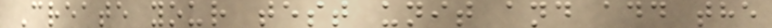Create your test unit and add the
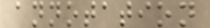annotation
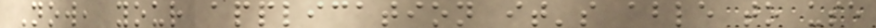Now, your application it's able to use
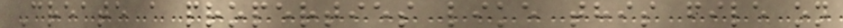Create a properties like this file on
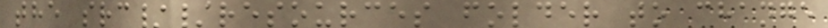the src//resources folder to change
